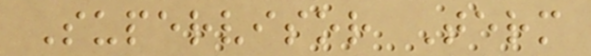Supervisor Term
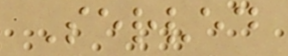Served
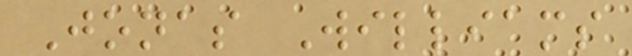Jonas Williams
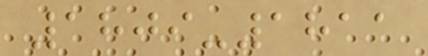1809-1811
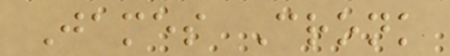James Cronk
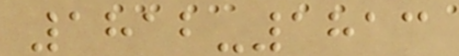1812-1813
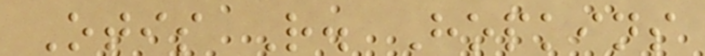Otis R. Hopkins
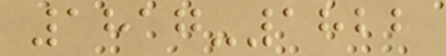1817-1822
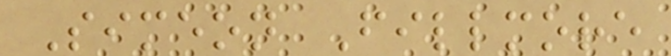Simeon Fillmore
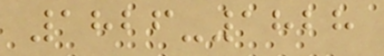1826-1828
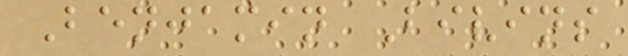Benjamin Bivins
